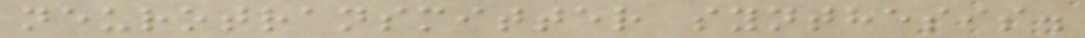neurotransmitter synthesis.
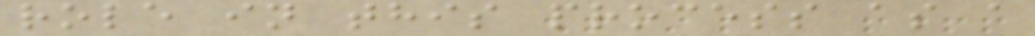role in this process as a
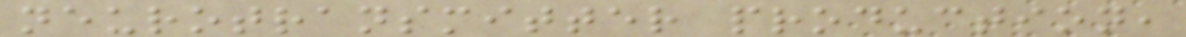neurotransmitter production,
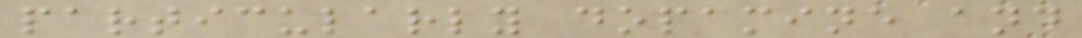particularly dopamine and
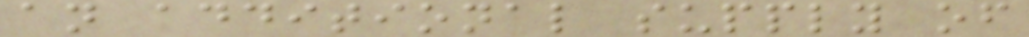an additional supply of
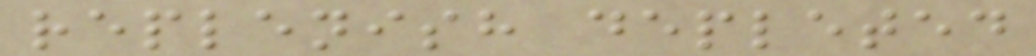replenish depleted
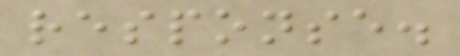response.
